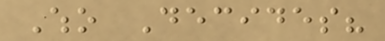Who Decides?
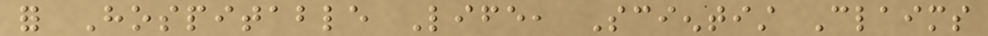for Hospitable Life, Scientist Claims
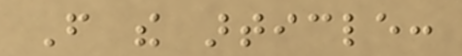From the article:
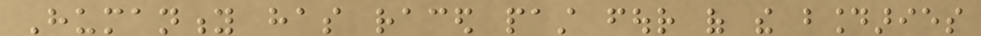Humanity has raced past four of the boundaries
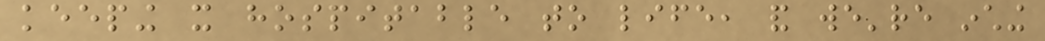keeping it hospitable to life, and we're inching
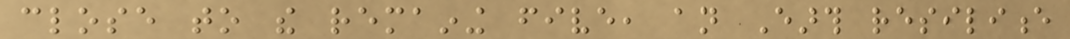close to the remaining five, an Earth resilience
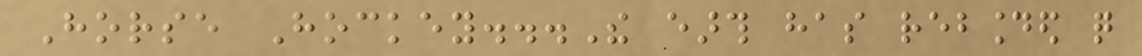Horse Hockey...The earth has rebounded quite
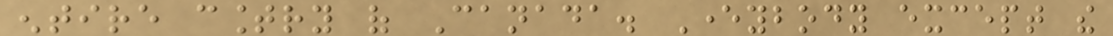entire country of Canada. Everybody except the
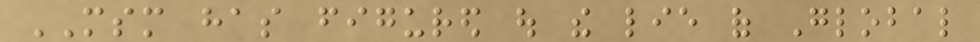MSM has figured out the lie of Global
